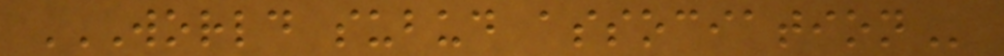WORLD SUBUD ASSOCIATION
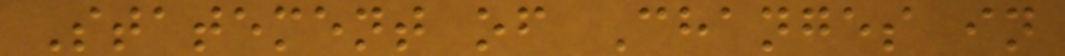Statement of Changes in
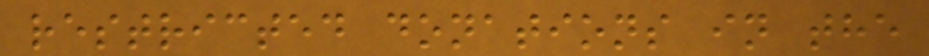restricted donations in the
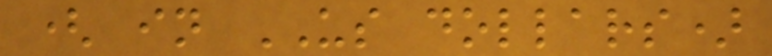( in US dollars)
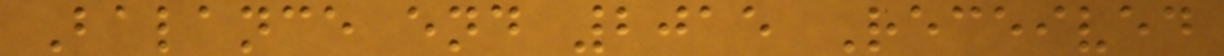Balance end 2015 Received
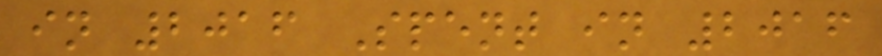in 2016 Spent in 2016
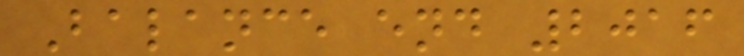Balance end 2016
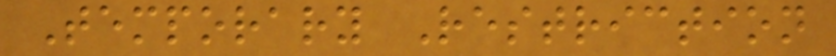Temporary Restriction
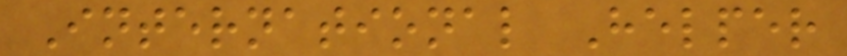International Helper
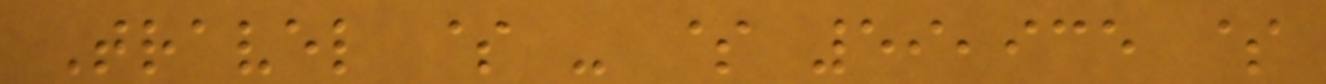Travel $ - $ 59,935 $
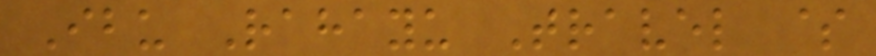Ibu Rahayu Travel $
